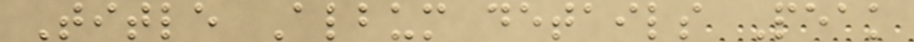Title Album details Peak
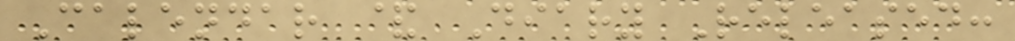Calendar & Diary Released:
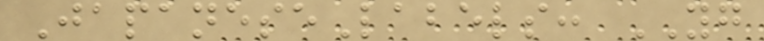JapaneseLabels: YG
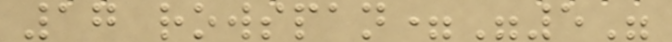17 rowspan="5"
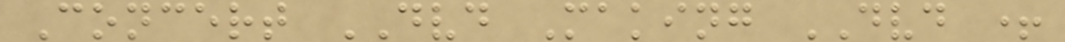Concert DVD Making DVD +
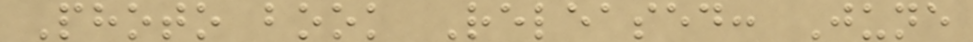Photo book Released: June
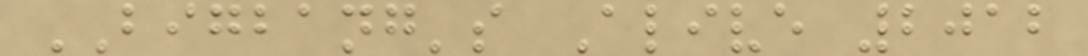BIGBANG's Alive 2012
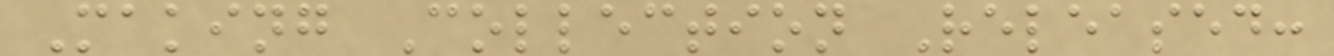Making Collection Released:
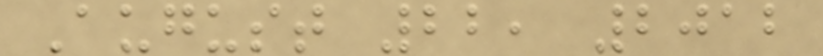August 22, 2012
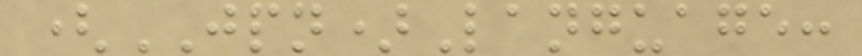(JPN)Language:
